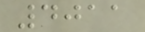4011
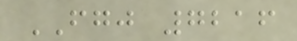FGJ 7216
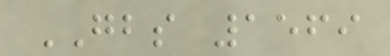GBS 1569
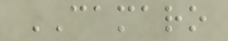CAMARO
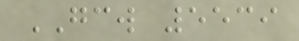GCW 5539
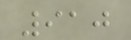910
